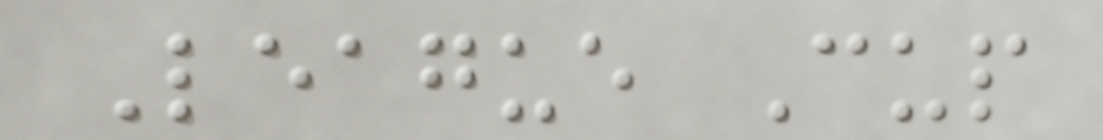League Cup
